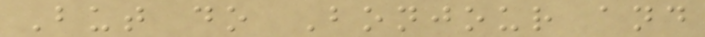But do Bonjour and
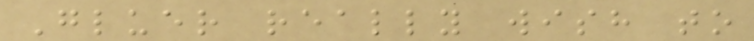Gluer really wish to
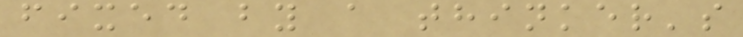fixed by a thinker's
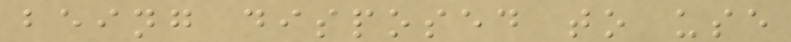being disposed to use
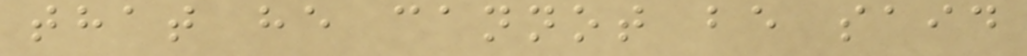that he cannot be said
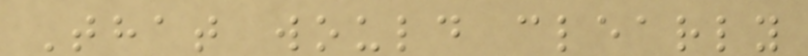That would clearly
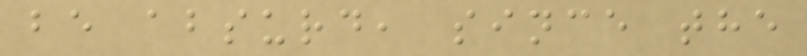be absurd, since the
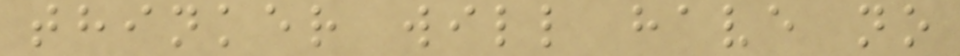thinker will have no
